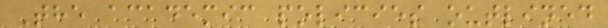The academic policies outlined
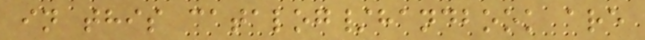in this catalog/handbook are
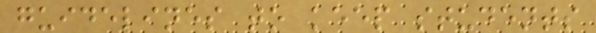guidelines to keep students
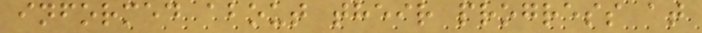informed about their progress at
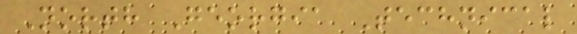North Georgia Technical
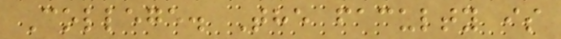College. The faculty is
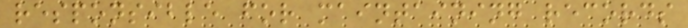responsible for maintaining records
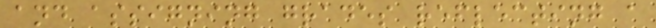and assigning grades reflecting a
